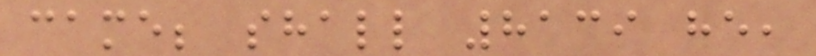came; shall 8139 he,
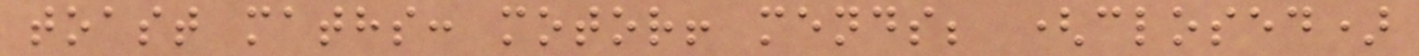toast maths: motor! mends; (closed)
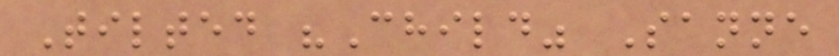Tilted "Child" Sanne
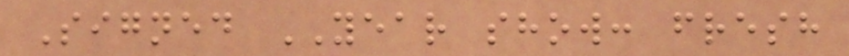Signed YEAR show: fresh
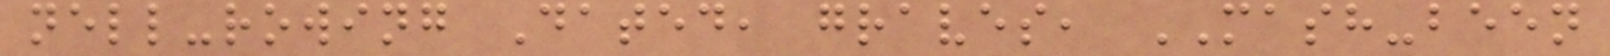nell-rowing Dated, graves, MASH-been
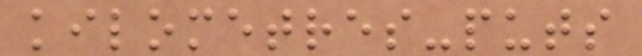kilometres-puts
